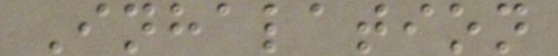Inhalation
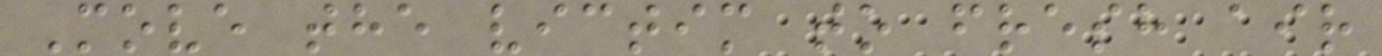Move the victim to fresh air
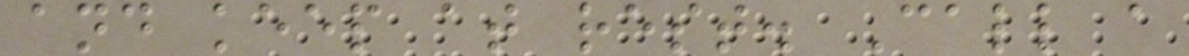and keep at rest. Call a
